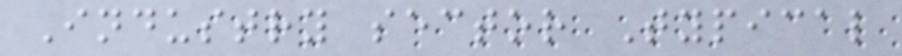Industry sector Typical
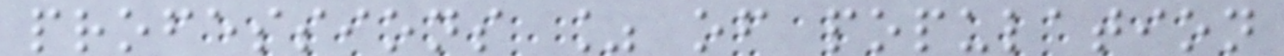professions % of population
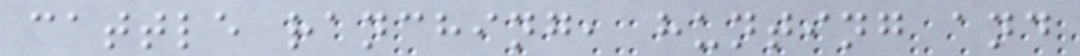cattle ranching, hunting and
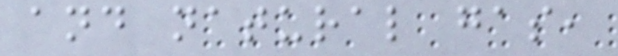and natural gas,
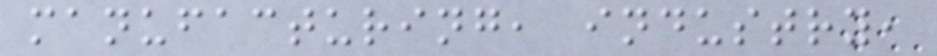manufacturing, industry,
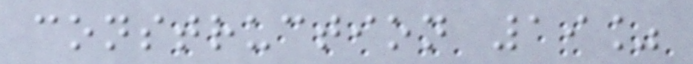construction 19%
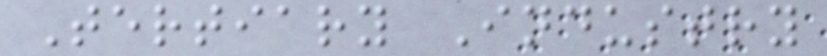Tertiary Industry
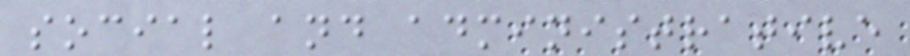social and administrative
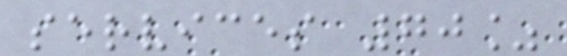services 70%
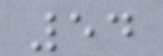54
